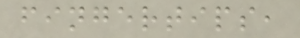fingertips,
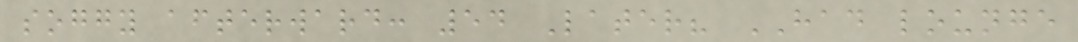soggy afterward: 54 Later? HAD lounge
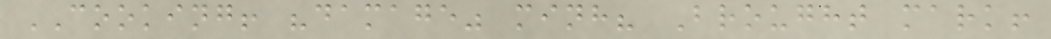COOKING! "damage" minh? Brought mark!
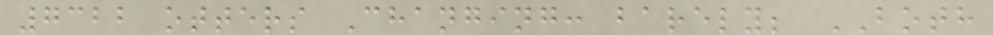7322 otters Changing: barely; BOTH
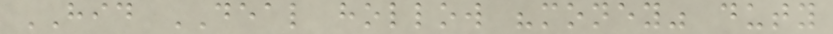HID DEAL hollow "money" duty
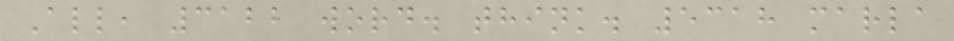All, 3122 word. think. 5318 marla
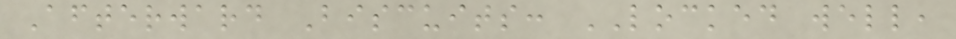Afterward Biscuits: LOCKED well,
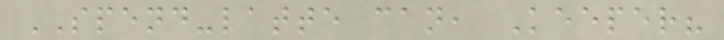SPEND-latte can, Keeper?
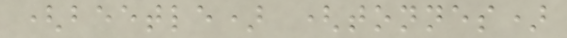(beetle) (tonnes)
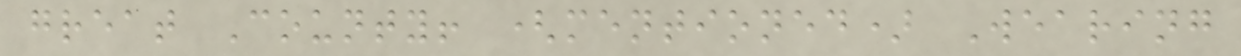great County! (mentioned) Wearing
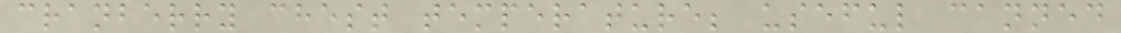cranberry chest temperature; useful canned
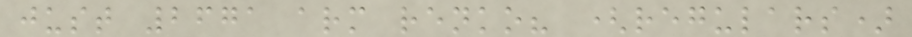just 2671 arm renko? (regulars)
